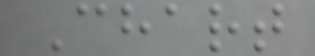Chart
